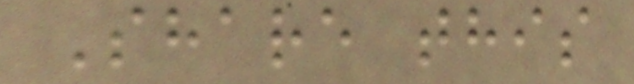Share this
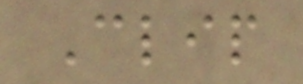Clip
